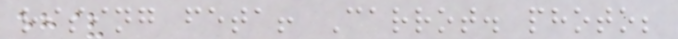rising feta! Carrot. photo;
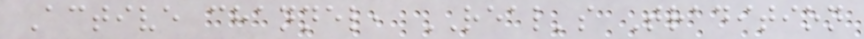Active channel, REAL's Tradition
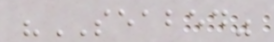"SEABED"
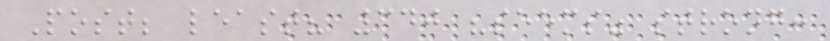Post; least? 340 "seems" strong:
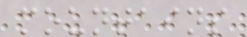mountains
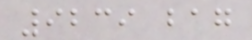9239 bag
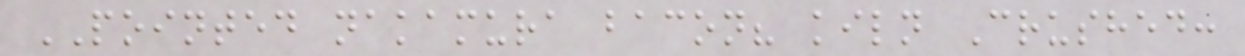POINTED nakamura bacon? kiln Crushed:
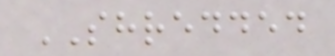SHREDDED
